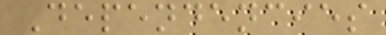Dependencies
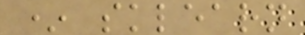* sklearn
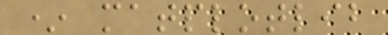* matplotlib
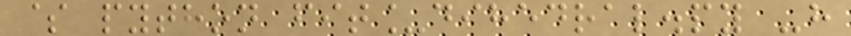$ python fit_dihedral.py -h
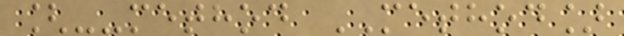[--method METHOD]
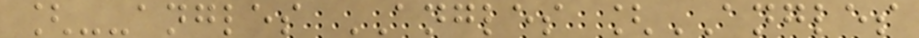[--angles ANGLES [ANGLES
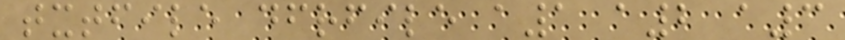txtfile dfrfile a1 a2 a3
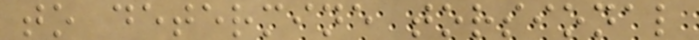to determine torsional
